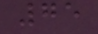75
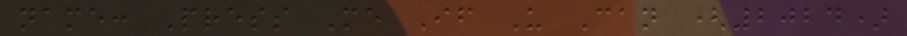name: Press Me If U Can (2024)
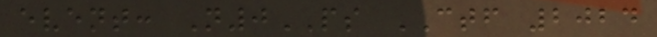event: N0PS CTF 2024
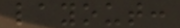layout:
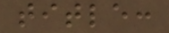title:
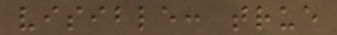visible: true
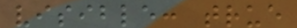visible: true
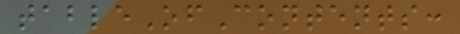tableOfContents:
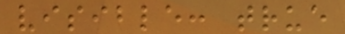visible: true
